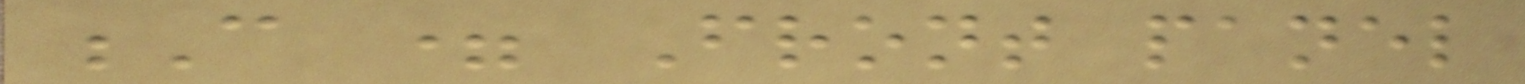C = Front panel
